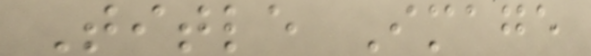Title Image
